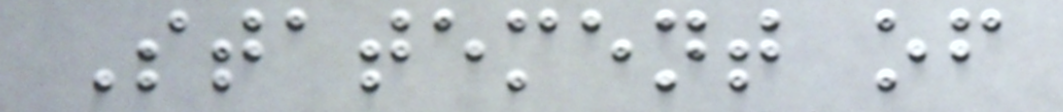Statement of
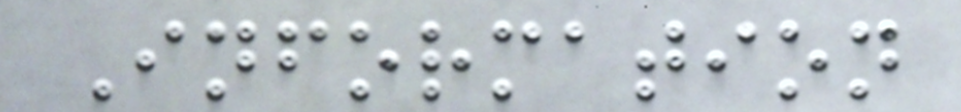Information
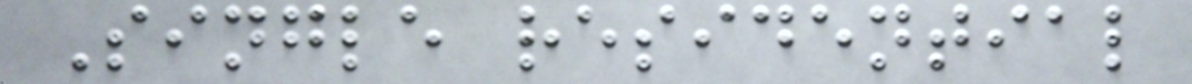Single residential
